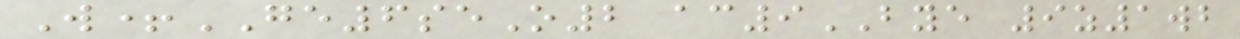W+GE6seO2 ac9BYE 9z1wb
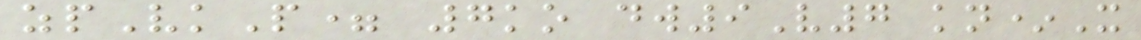zpVkP= 7ko dw9V7 kn*X
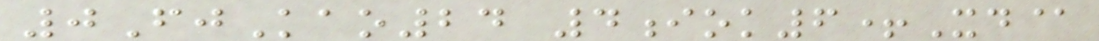0FjKao24 4iok6+Xd@
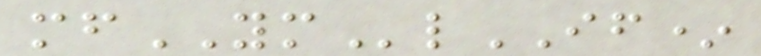mfYMlIF*
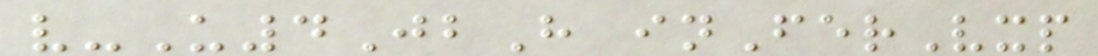v-U4JbH inFerVxp
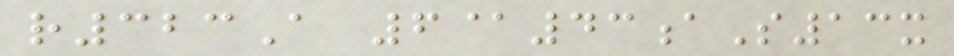r323A 6@43aS13x
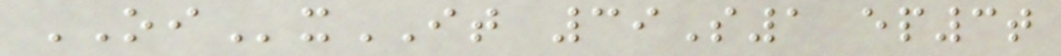OIxIT 39S1 ep3t
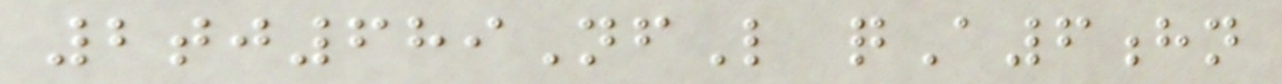2tj689NfL qA6hn
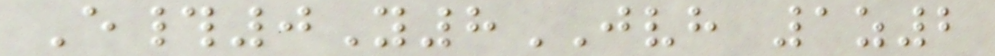E#0Y8JVH 1z2
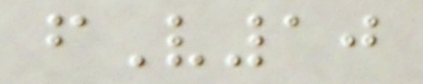fV10
